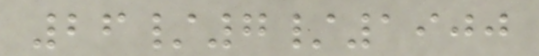26/7/1900
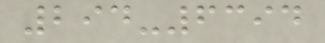294-6394
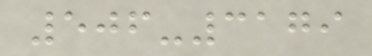506-3179
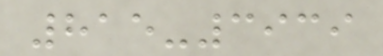815-3939
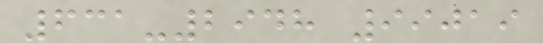631-2948 99019
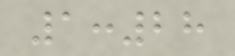1:28
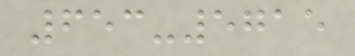653-5715
